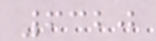6320
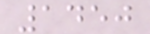1450
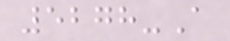5278-A
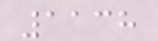1138
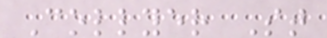Collyer St
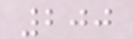200
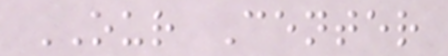OUR Center
